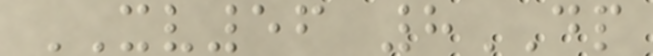XV56 8DP
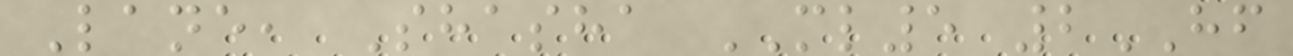Lane, Shasha ML5 2HF
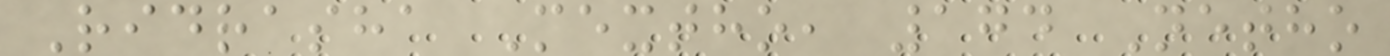Ridrasha Mextho, 174 Netho
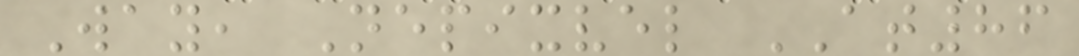Way, Nepixvel AT86
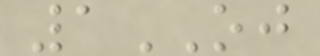1OJ
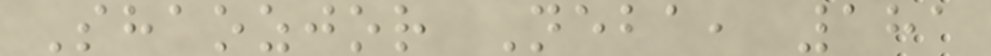Shaozjor Neba, 181
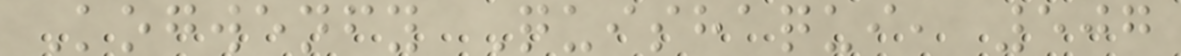Kogwenfy Quishaqui, 507
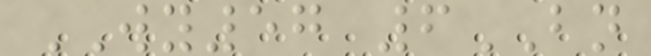WY57 6BN
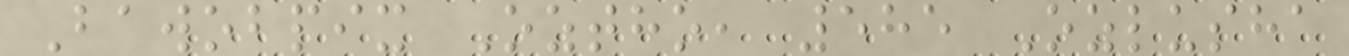Bawobpix Oztho, 585 Ozlusha
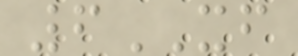6XF
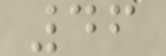46
